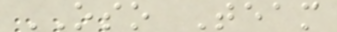OSO Team
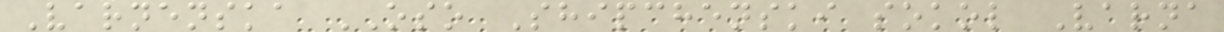Varnenska OSO Shipchenski sokol Varna
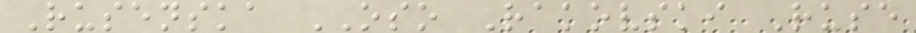Rusenska OSO Rakovski Ruse
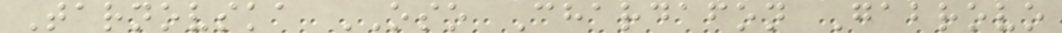Tarnovska OSO Chardafon Gabrovo
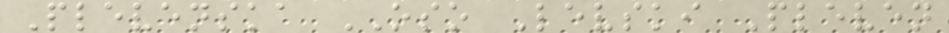Plevenska OSO Levski Pleven
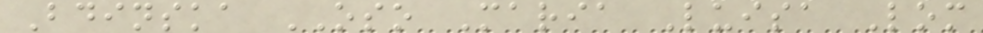Bdinska OSO Maria Luisa Lom
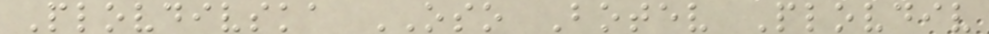Plovdivska OSO Botev Plovdiv
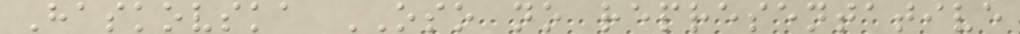Haskovska OSO no representative
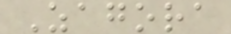Zagora
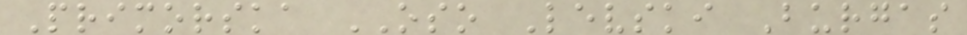Primorska OSO Levski Burgas
